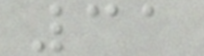31
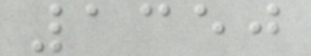1350
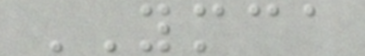YMCA
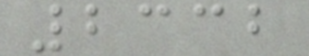2332
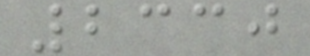2330
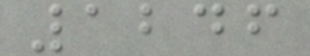1246
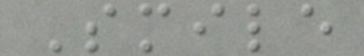Smile
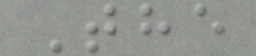The
